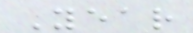Year
